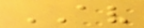AV
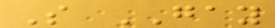S GAY
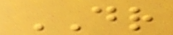DR
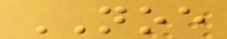NOE
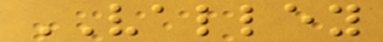VALLEY
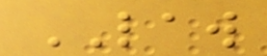LAW
